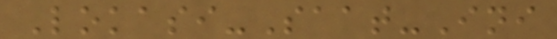Lokasi-Saat-Ini
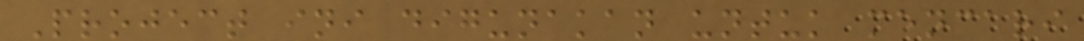Project ini digunakan untuk mencari
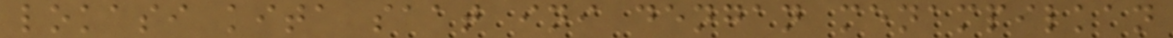lokasi kita saat ini dengan menampilkan
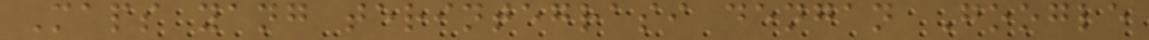Maps yang terintegrasi dengan Google
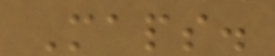Maps.
